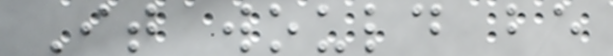It would be
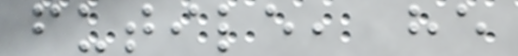futile, he
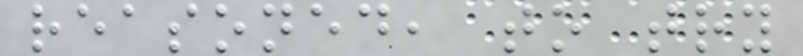reasoned, to try
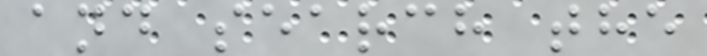and search the
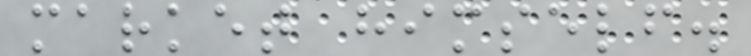market himself.
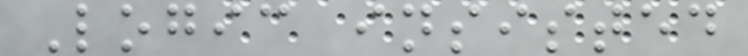Logic insisted
